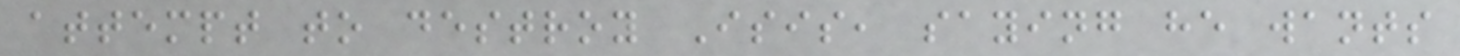attempt to destroy Isis, saying he wants
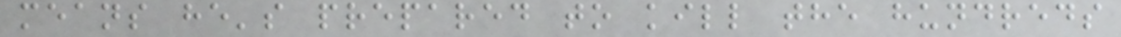means he's prepared to kill the hundreds
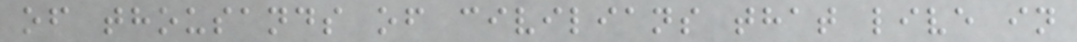of thousands of civilians that live in
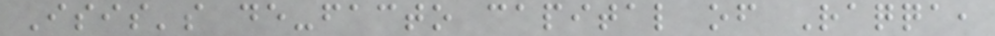Isis's de-facto capital of Raqqa,
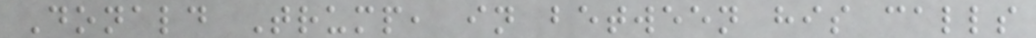Donald Trump, in between his calls
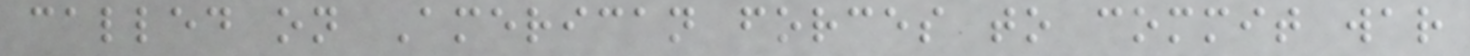called on American forces to commit war
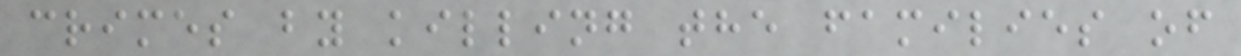crimes by killing the families of
